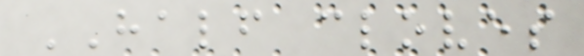HALF cloves
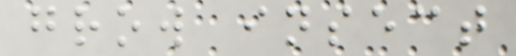grow insect
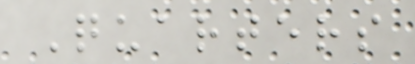Quarters
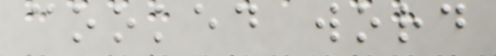cooked word
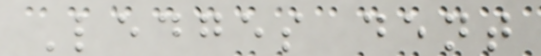Ledges dent
